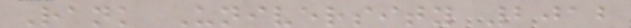Rank University 2012
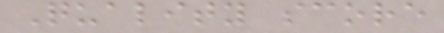Quality score
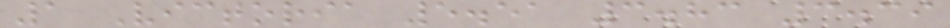1 Victoria 5.51 3.83 3.39
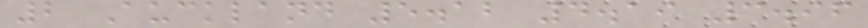2 Auckland 5.12 4.19 3.96
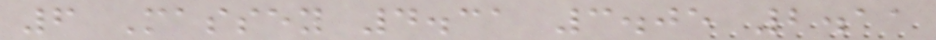6 Massey 4.31 3.05 2.11
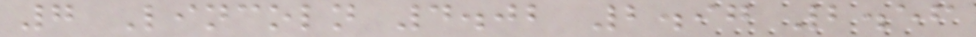7 Lincoln 4.02 2.97 2.56
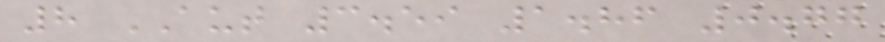8 AUT 3.59 1.86 0.77
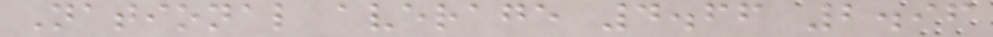National average 4.66 2.96
